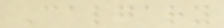Calgary
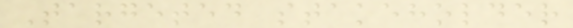Targeted stakeholder
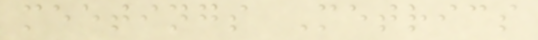meetings Metrics
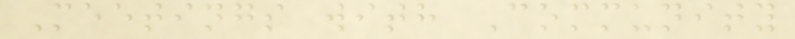Meetings with Community
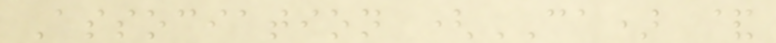Association (CA) &
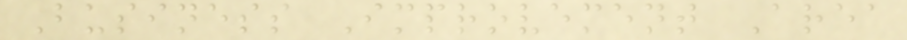Business Improvement Area
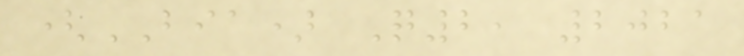(BIA) Q2, 2021
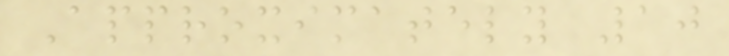Approximately 10
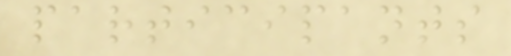participants
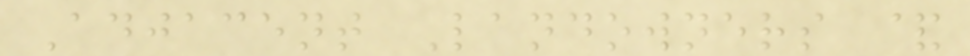Adjacent Landowners &
